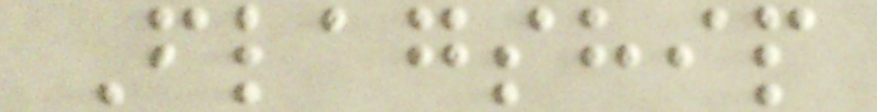Flagship
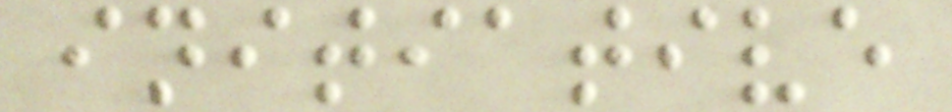initiative
